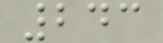243
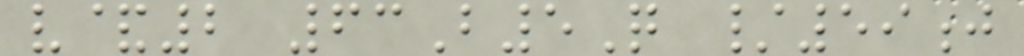v&2 63B5Q /59j
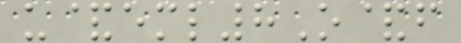u&eml8O&f
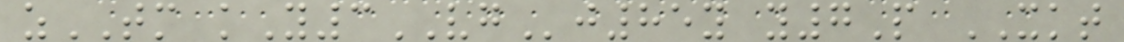zTM kY3VGj85y y7P XKT
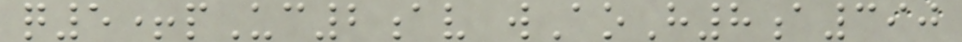q5+pUc2av wAoH8a390
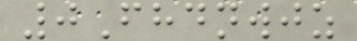0Fhdnwjz
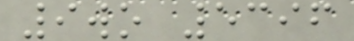9wo 5396
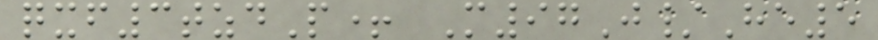qxf3tzdP+ M97J/He5
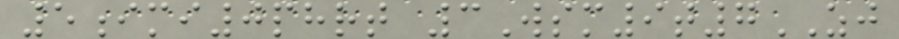5imi0phrt 3Wsm9t7ZJ
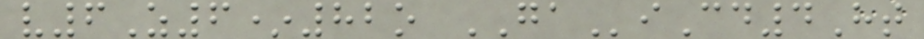v6Z6*82o GAiCd4Ht
